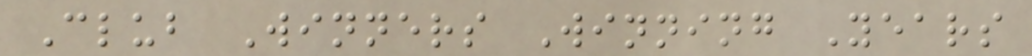Club Winners Winning Years
